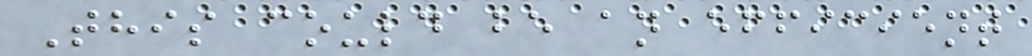This could be an efficient
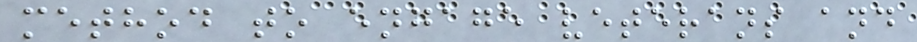method to engage veterans and
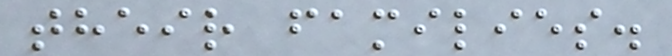their families.
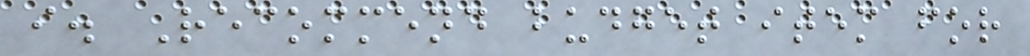i. Recommend budget item for
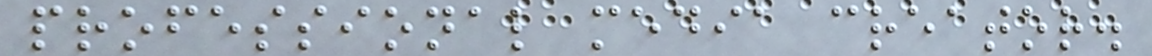professional media creator.
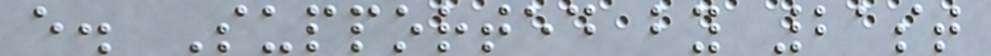e. Supported by 21st
